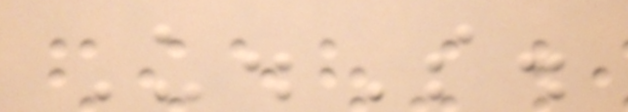U.S.
